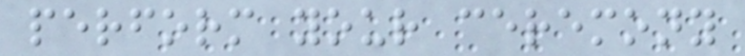perform your ceremony
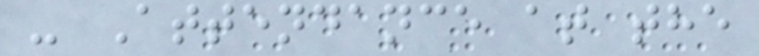- Attendance at the
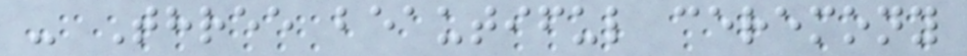- Three beautiful ceremony
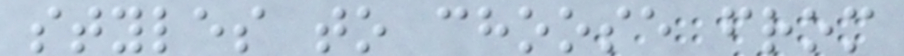styles to choose from
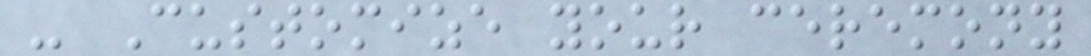- Customize your ceremony
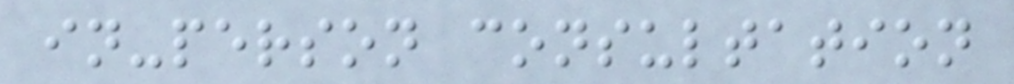in-person consultation
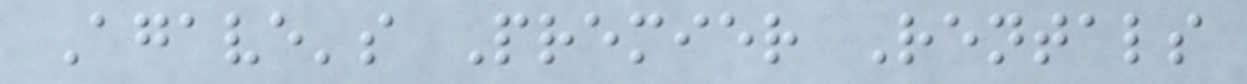Agave's Premier Rentals
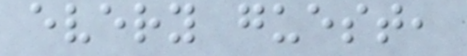every guest,
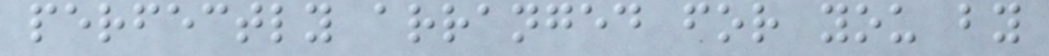perfectly arranged for you by
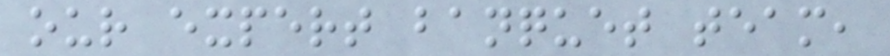our expert banquet team,
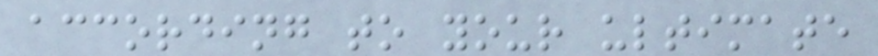according to your ultimate
